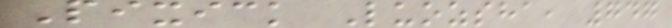Pixick Luozsha, 747
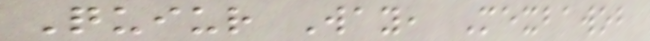Quiur Way, Mexbawob
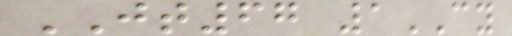JT67 1CY
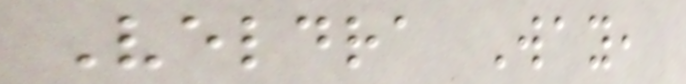Veldra Way,
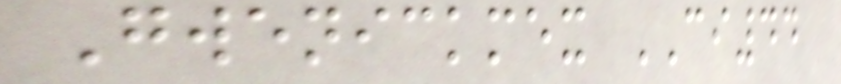Gwenickmex CI44
